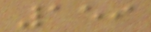159
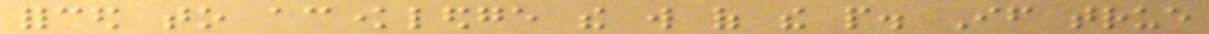forced to acknowledge the will of the people. If true
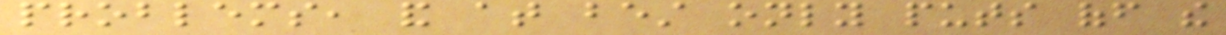problems, and at best only puts off the
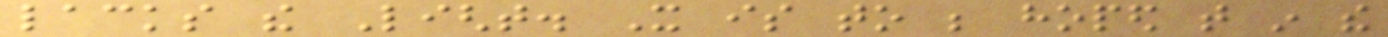lacks the Light. It is to be hoped that in the
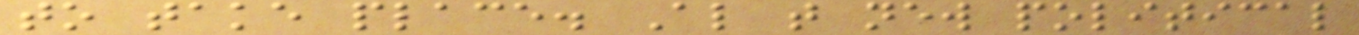to take place. Also that new political
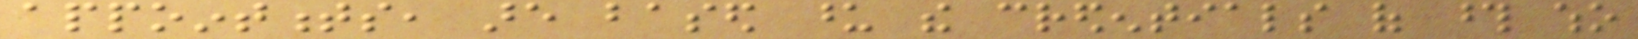appointments, are based upon the credentials of those who
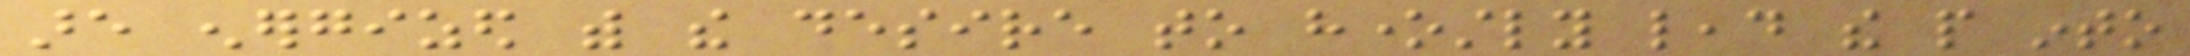are energized with the desire to honestly lead the people into
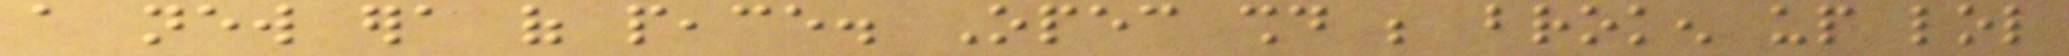a new era of peace. Opec should be broken up lol
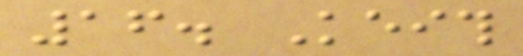16. Keith
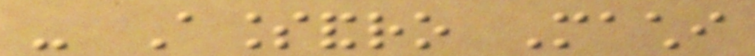- Alessandro Machi
